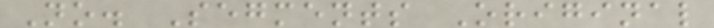No. Segments Original
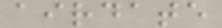airdate
